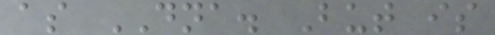as DNA. But is
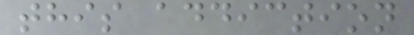this addiction
